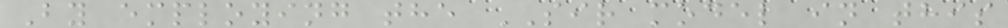By employing the SIR model in this
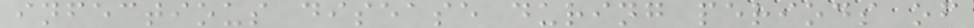infectious disease during periods of
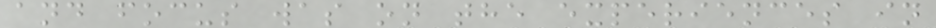and focus was on the experiences in
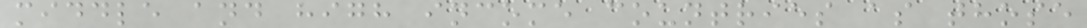middle and high income countries as those
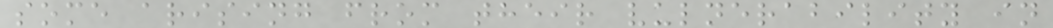some arising from their vulnerability in
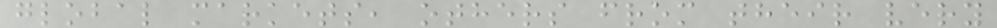global markets, others from their very
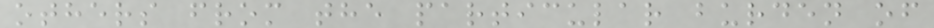others from the particular burden of
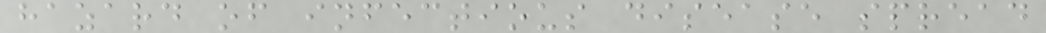hazard of infectious disease spread
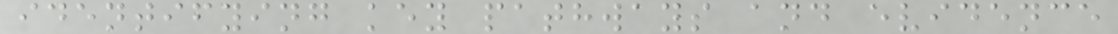identifying key pathways and evidence
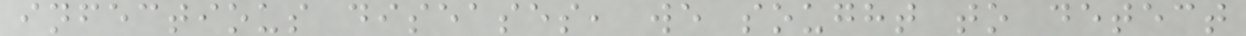infectious diseases, we sought to detect
